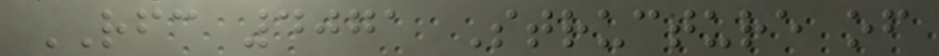RFC 4071 Structure of
